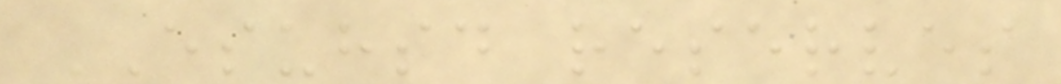ESUHSD reserves
